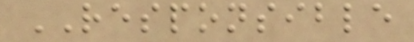RESPONSIBLE
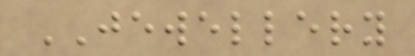JEWELLERY
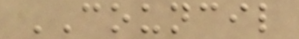COUNCIL
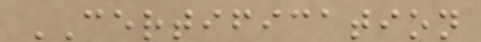CERTIFICATION
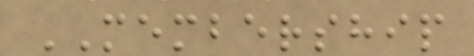MEMBERSHIP
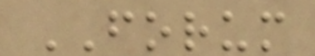FORUM
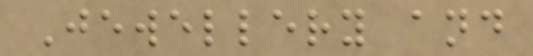Jewellery and
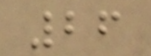26
